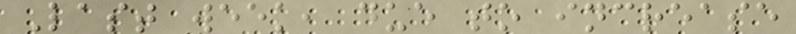Last week, due to increase
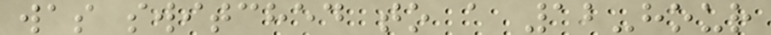was switched to a 12-hour
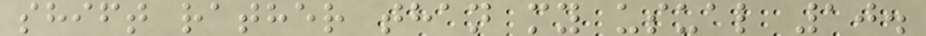shift rather than my usual 10.
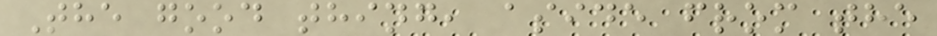The good thing, aside from the
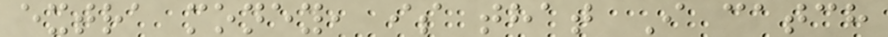extra money, is that I catch
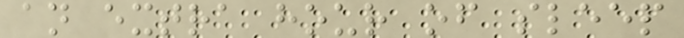an extra hour of sleep
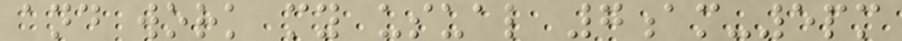and work my usual 7am-5pm
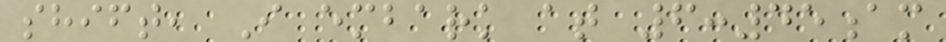shift, I embark at 6:45am
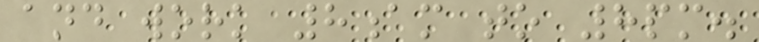and work 8am to 8pm.
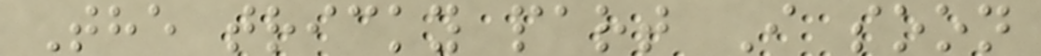The tricky part I soon
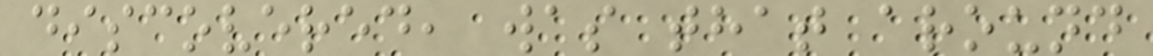discovered, was that around
